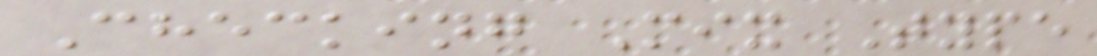Checking Mix Type
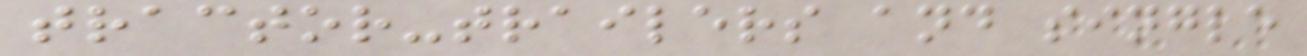tractor-trailers and single
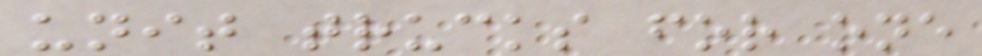unit trucks for one
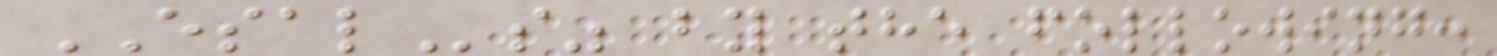ESALs" by the following:
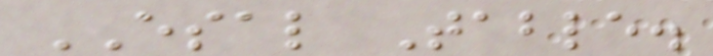ESAL Table.
